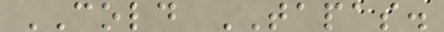COLD TAPAS.
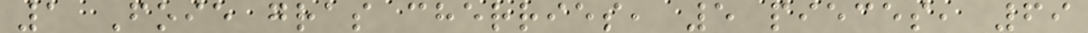1 Foie gras cherries, 5 pieces, 69
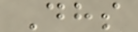Dhs
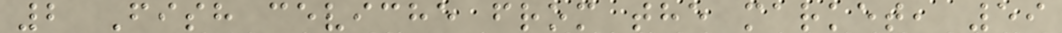2 Fish ceviche from the market, 59
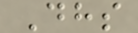Dhs
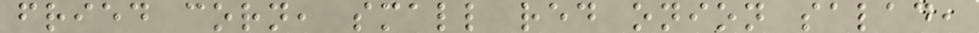fried corn, small red onion salad,
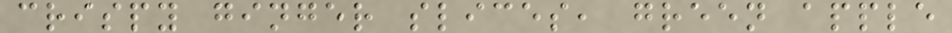crispy ginger slices, green apple
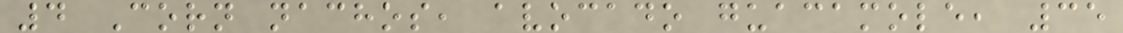4 Corn nachos, avocado guacamole, 35
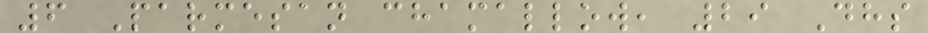6 Parmesan chamallow, 29 Dhs
